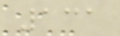131
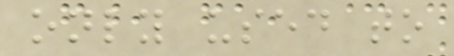only used to
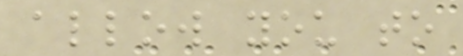allow you to
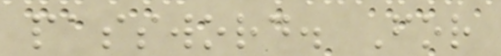password. For
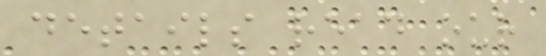details read our
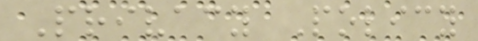Privacy Policy
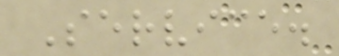Service.
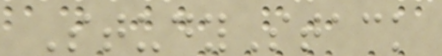StudyStack
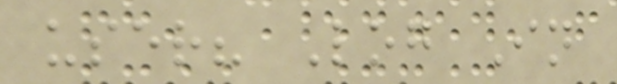user? Log In
